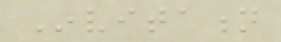Invitation
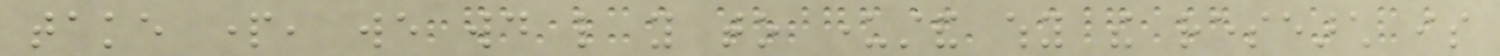take part, we would like you to understand why the research is
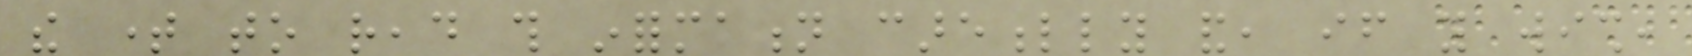the time to read this information carefully and, if you wish,
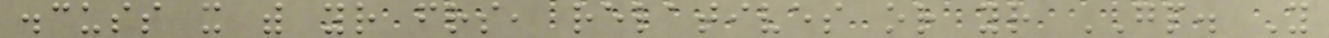discuss it with your friends, relatives or your GP. You
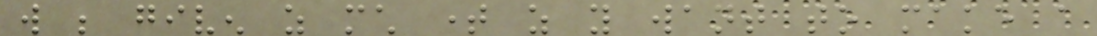will be given as much time as you want to make a
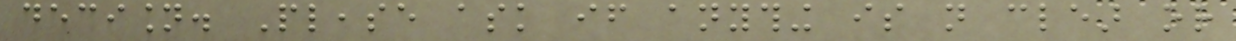decision. Please ask if anything is not clear or
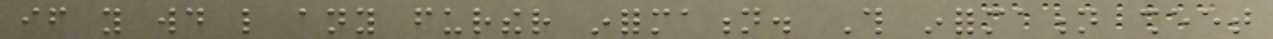if you would like any further information. This information sheet
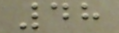48
